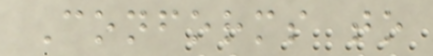Conforms to
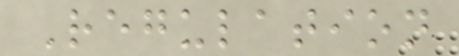Regulation
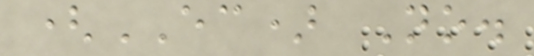(EC) No.
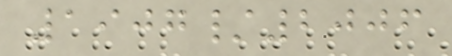1907/2006
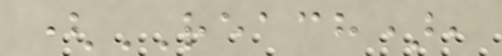(REACH),
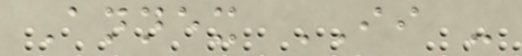Annex II -
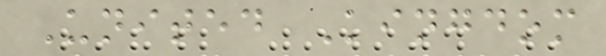United Kingdom
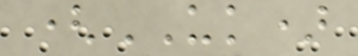(UK)
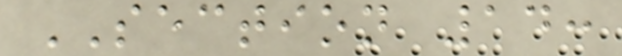SECTION 14:
